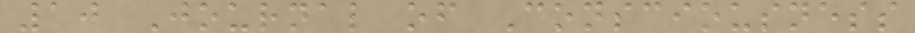10 Journal of Consciousness
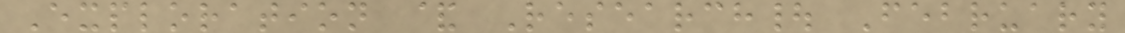Exploration & Research| February
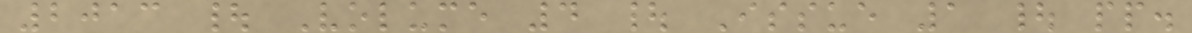2013 | Volume 4 | Issue 1 | pp.
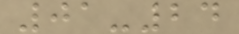01-24
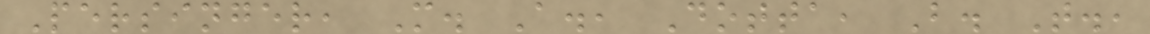Persinger, M. A., Dotta, B. T.,
